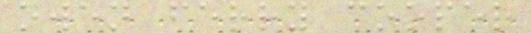owen ferry cooper
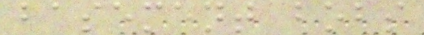basement bobs
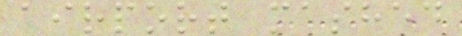airport mashed
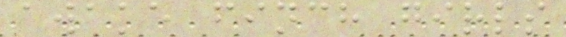awake finch girls
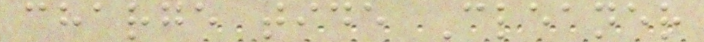charge tide Cleaner
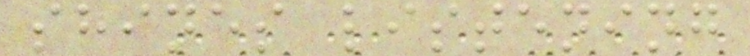shines listening
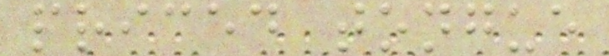priced tongue
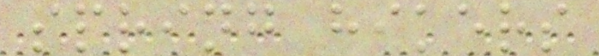spring hikers
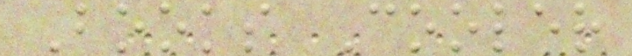Books Cooler
